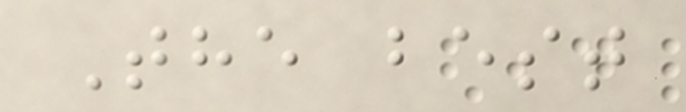The best
